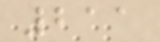211
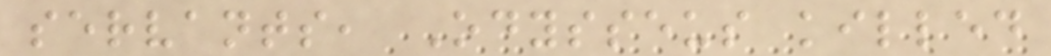servants, Odysseus killed
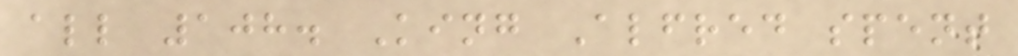all 108. King Alfred spent
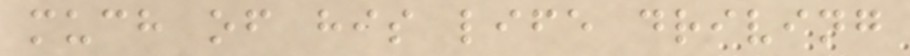much of his life driving
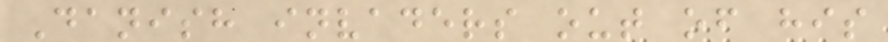Danish invaders out of his
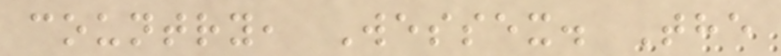country, Wessex. The
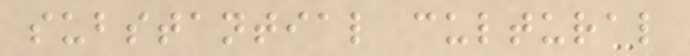substantial cultural
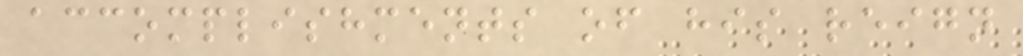accomplishments of his reign
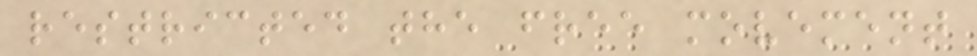restricted the free movement
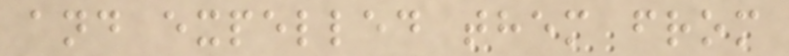and expelled them from
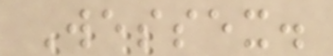Wessex.
